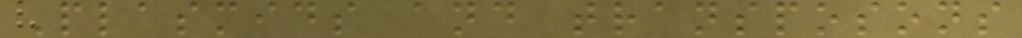Plasmids and transposons
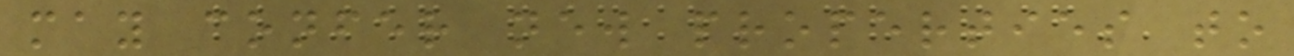may confer new properties to
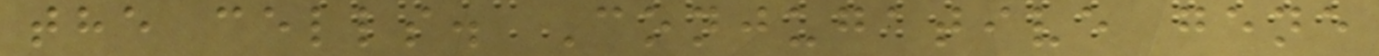the cells. Conjugative gene
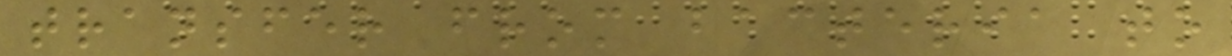transfer from bacteria to
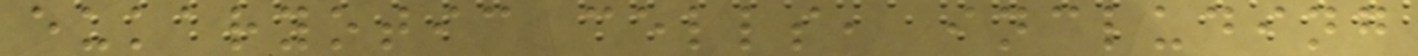eukaryotic cells, including
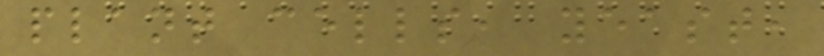plant cells, yeast,
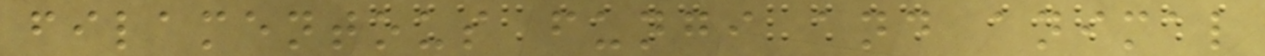filamentous fungi and animal
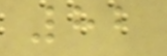82
